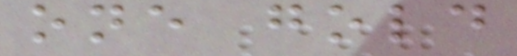one gold
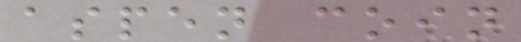aspen coin
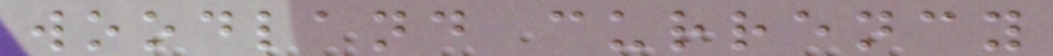woodland currency
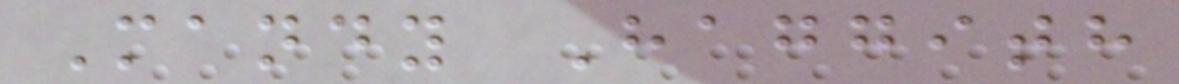Mandy Haggith
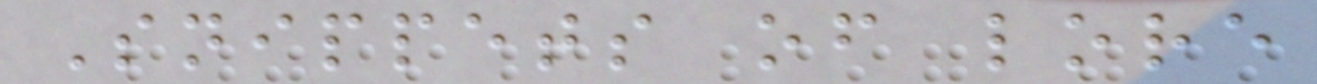Snippets of lore
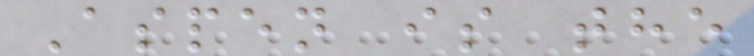Aspen is the
